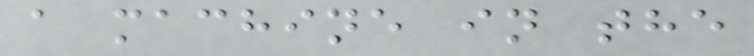a machine in the
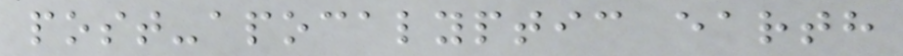post-apocalyptic earth
